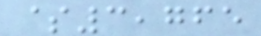$3,765
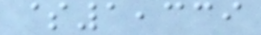$1,339
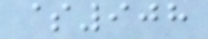$908
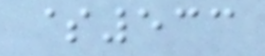$533
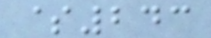$243
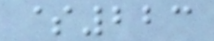$223
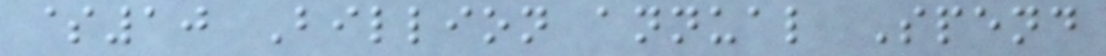$10 Billion annual Spend
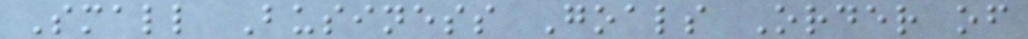Small Business Goals Order of
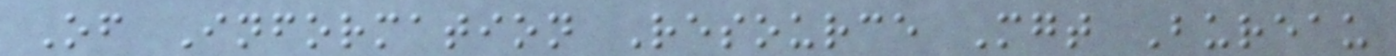Of Information Resource Mgt Bureau
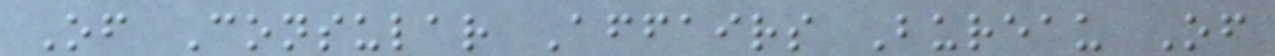Of Consular Affairs Bureau Of
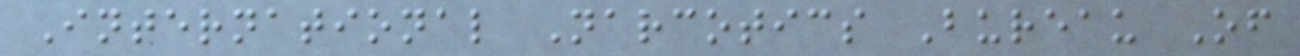International Narcotics Bureau Of
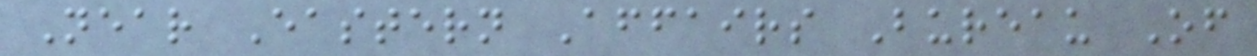Near Eastern Affairs Bureau Of
